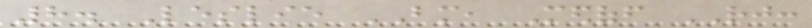8. Leslie BM, Medoff RJ:
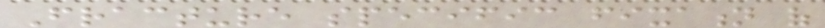Fracture specific fixation of
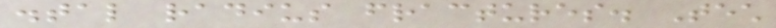distal radius fractures. Tech
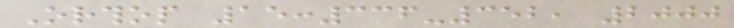Orthop 15:336-352, 2000
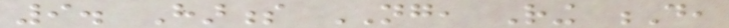9. Harness NG, Ring D,
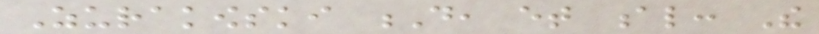Zurakowski D, et al: The
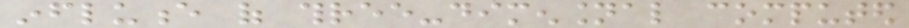influence of three-dimensional computed
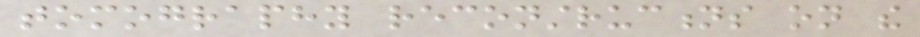tomography reconstructions on the
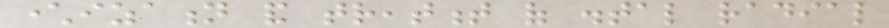characterization and treatment of distal radial
